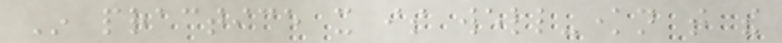In practice it is well-known that the
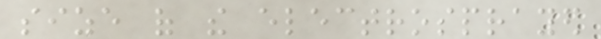size of the electrosprayed
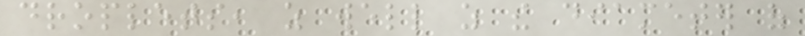droplets, as well as the diameter of
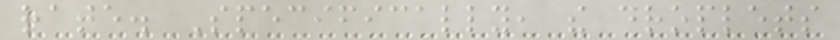rate. Specifically, the droplets
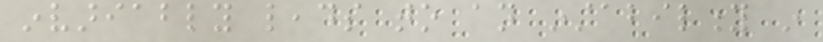invariably leads to an instability in
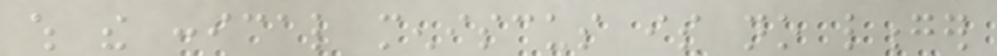which the conical meniscus is no longer
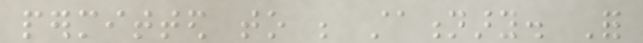permitted to be stationary. For
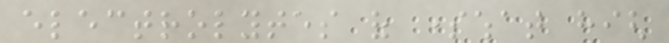electrolytes of somewhat high
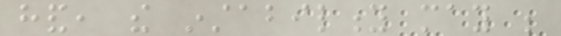hand, the instability may be
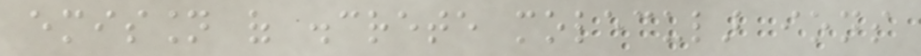emission of discrete molecular ions
